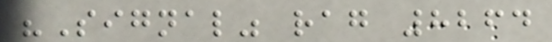"Signal" rag 8264
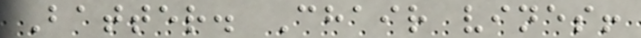Batter. Chair vines!
